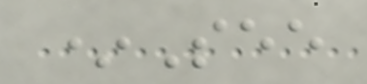*See
